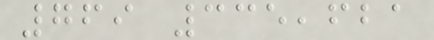769 335,621
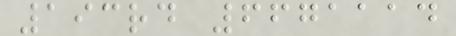193rd 6671114
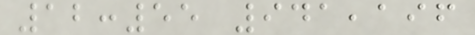12:55 941,196
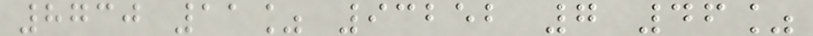8730 11% 93252 7 46%
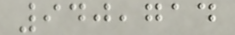940,714
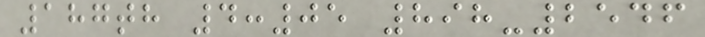187th 4:05 898-2546
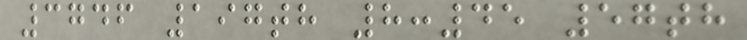3746 197th 8:45 57th
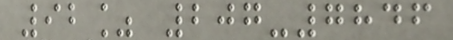92% 207-7846
